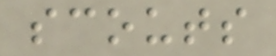scouts
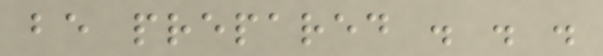be prepared . . .
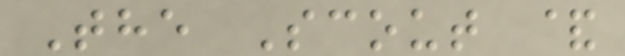The Scout &
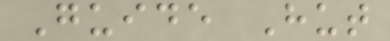Guide Hut
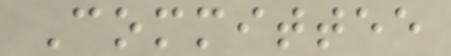Committee
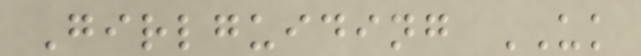Girlguiding UK
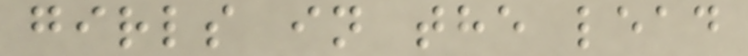girls in the lead
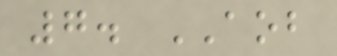7. AOB
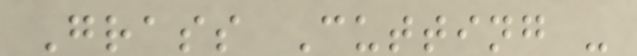Grass Cutting -
